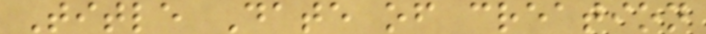Title Date of creation
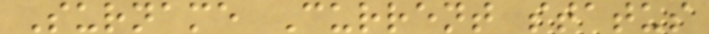Surname Current status
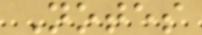Notes
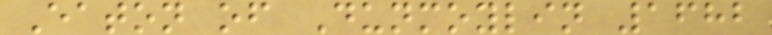Eaton of Dunmoylin 1682
